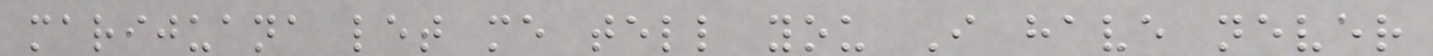marijuana let me tell you I have never
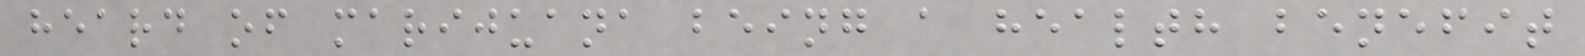heard of marijuana being a health benefit
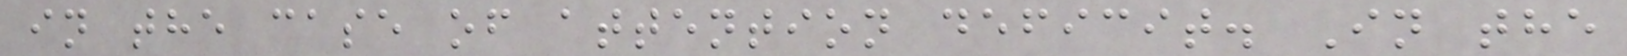in the case of attention deficit. In the
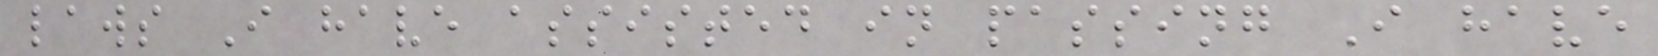laws I have assisted in passing I have
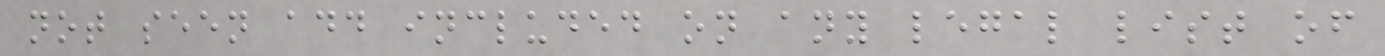not seen add included on any legal list of
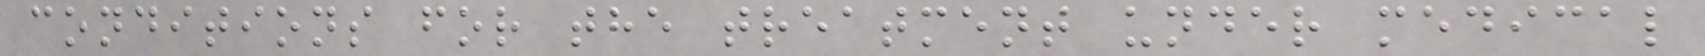conditions for the treatment under medical
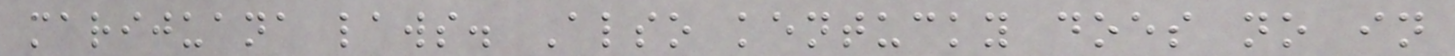marijuana laws. Also kentucky does no in
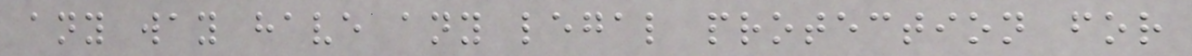any way have any legal protection for
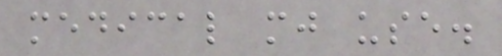medical mj use.
